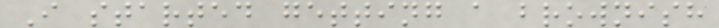I started getting a brownish
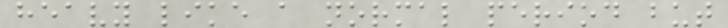heavy like a normal period but
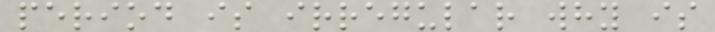period is irregular why is
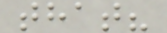that?
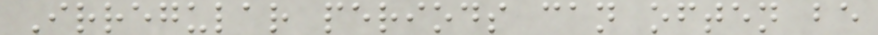Irregular periods can often be
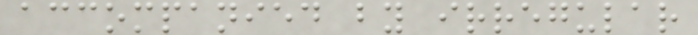accompanied by irregular
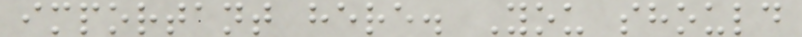important here. You should
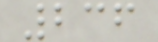236
